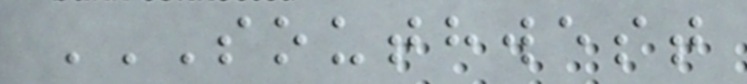SOUTHWEST
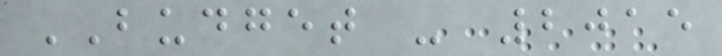BUDGET - 2015
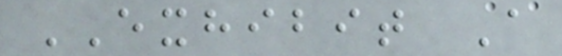EXHIBIT A
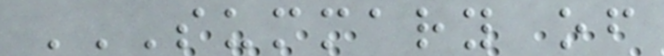SUMMARY OF
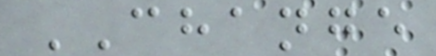CHANGE
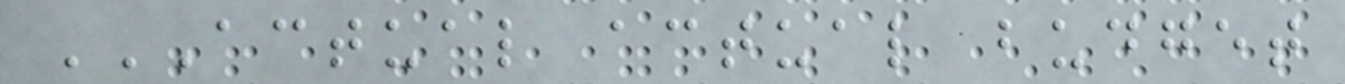ACTUAL ACTUAL BUDGET
